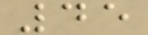45
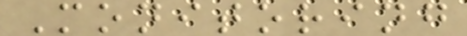Monitoring
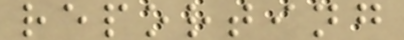reporting
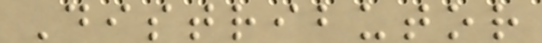Distributor
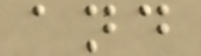and
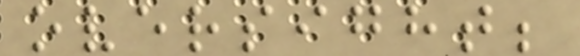oversight;
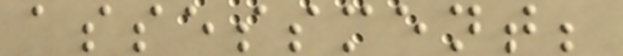assessment;
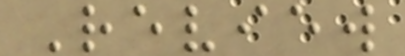Review
